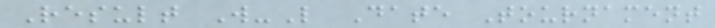Result W-L Date Tournament
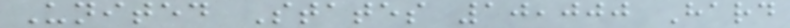United States 10,000 Hard
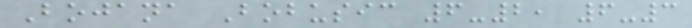Bojana Bobusic 6-2, 6-3
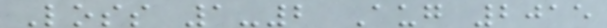Loss 1-2 Aug 2015
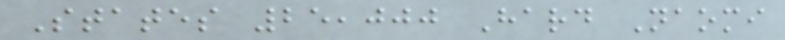States 25,000 Hard Naomi
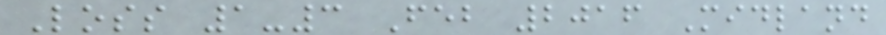Loss 1-3 Feb 2016 Midland
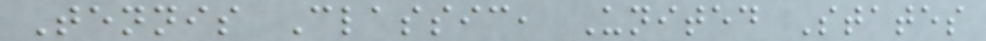Tennis Classic, United States
